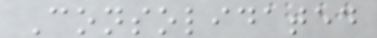Consolidated
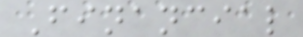Financial
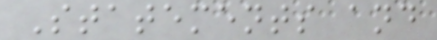Statements and
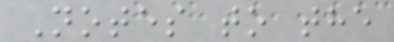Notes to the
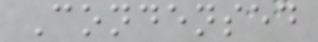Condensed
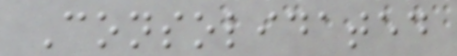Consolidated
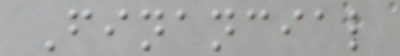Financial
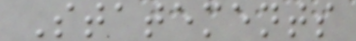Statements
